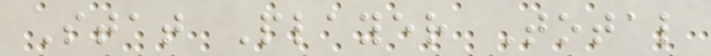Stat Player Total
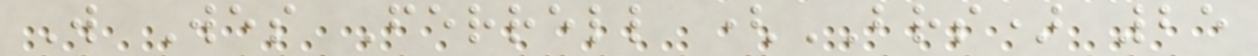W Wes Ferrell (BRS) 25
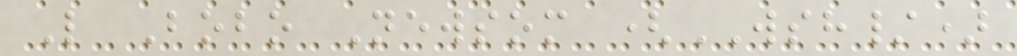L Bobo Newsom (WSH/)
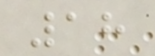18
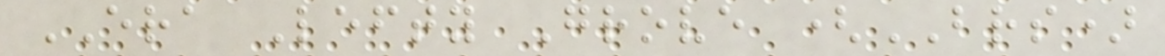ERA Lefty Grove (BRS)
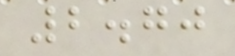2.70
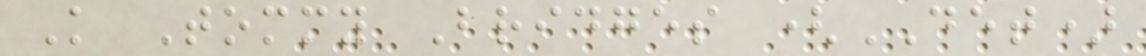K Tommy Bridges (DET)
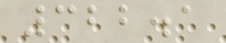322.1
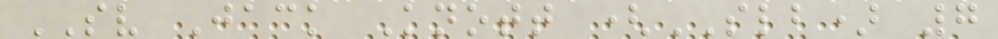SV Jack Knott (SLB) 7
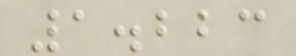1.223
